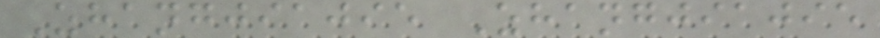Zhangjiajie Zhangjiajie
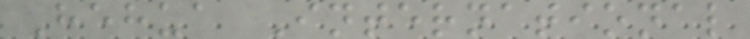Hehua International
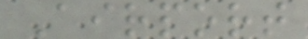Airport
